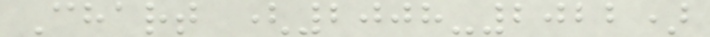Chart (2008-2022)
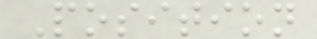Position
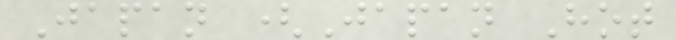Japan (Japan Hot
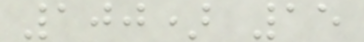100) 15
